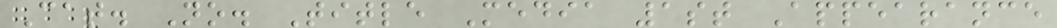Cat. No. Title Media 1st Appearance
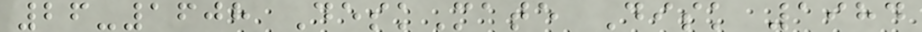26-1608 DeskMate Disk 1984
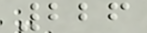226
